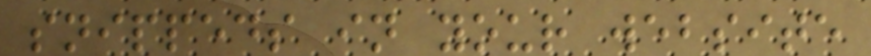snippeds in your website
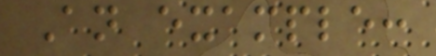An example:
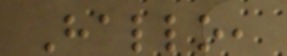Hallo,
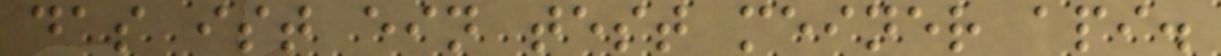das ist ein test meiner api.
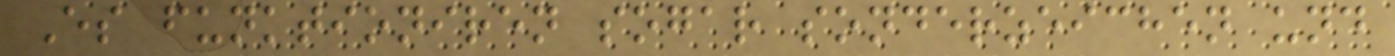Es funktioniren sogar sonderzeichen und
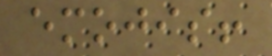emojis!
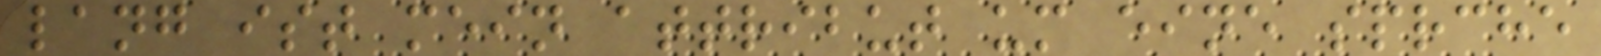lang ist mein attribut um eine sprche
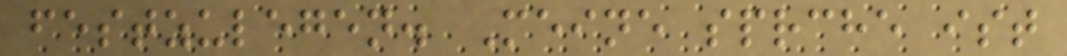festzulegen. Meine sprche ist
